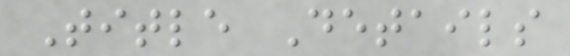Title Details
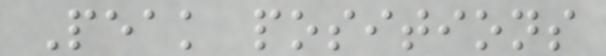Peak positions
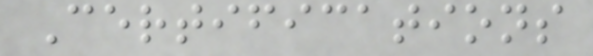Certifications
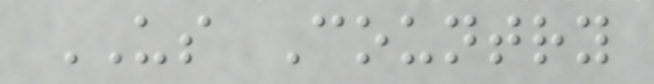US Country
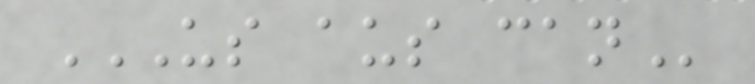US AUS CAN
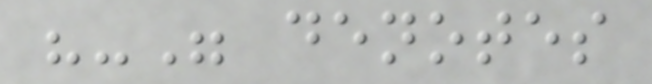"-" denotes
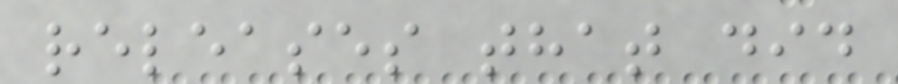releases that did
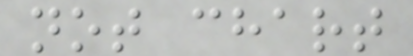not chart
